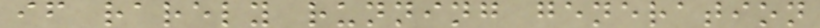if rarely running generation
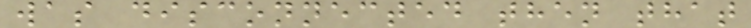was disconnected then that
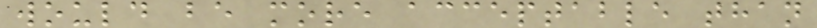would be more acceptable than
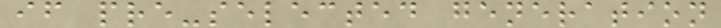if pre-selected generation
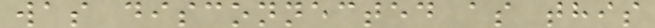was disconnected as this
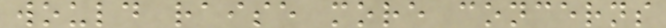would raise more concerns
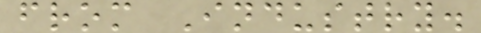from Industry.
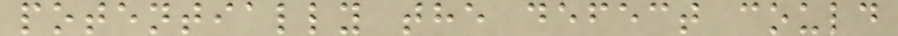potentially the defect could
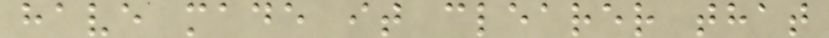have made it clearer that
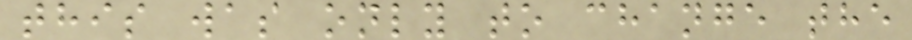this was only to change the
